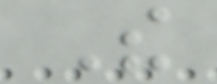The
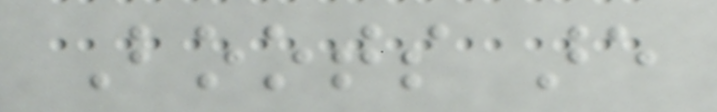Boots are
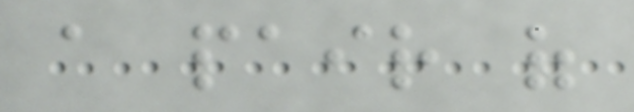a pair of
